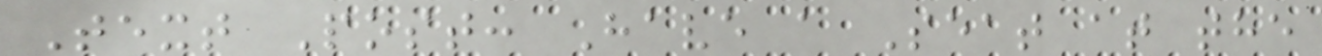Text Post: Have a Seat at the
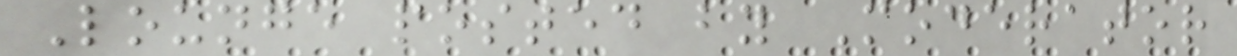Lounge posted by Moderator
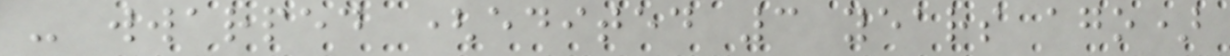- wwarped (edited 3 years ago)
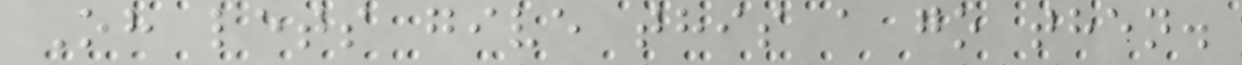Oh lets give this a go then.
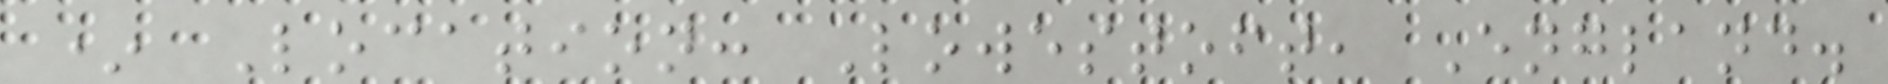* Location: Lowestoft, England.
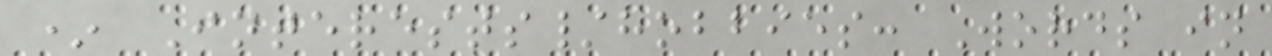* Interests/hobbies: Words in
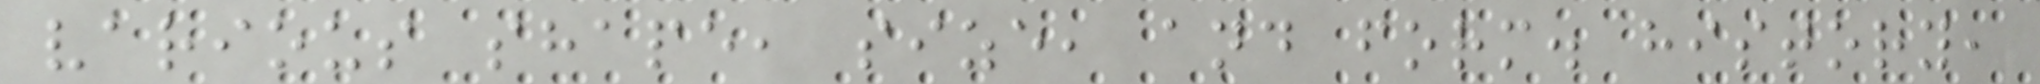various shape, size, and form. history,
